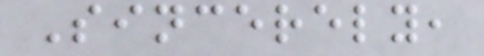Sincerely,
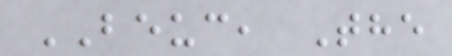BEUC, The
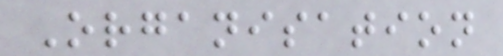Organisation
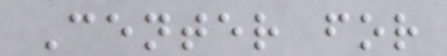Center for
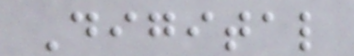Digital
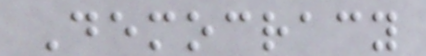Democracy
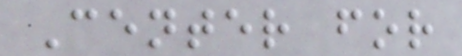Center for
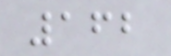162
